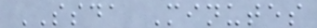SSDA Minutes
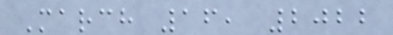March 16, 2022
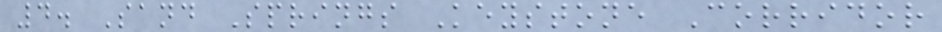4. Sand Springs Keystone Corridor
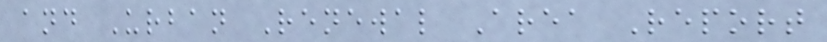and Urban Renewal Area Report
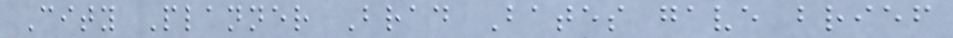City Planner Brad Bates gave brief
